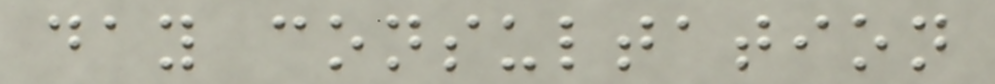day consultation
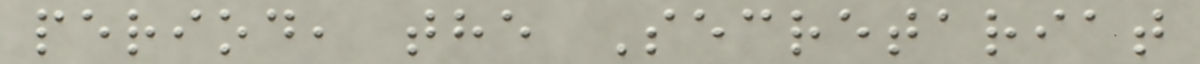period, the Secretariat
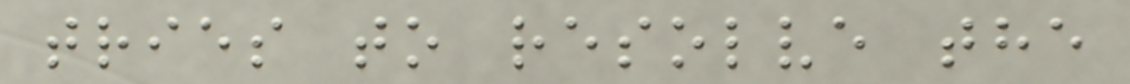tries to resolve the
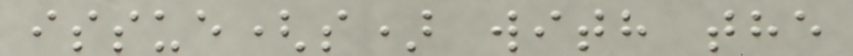issue(s) with the
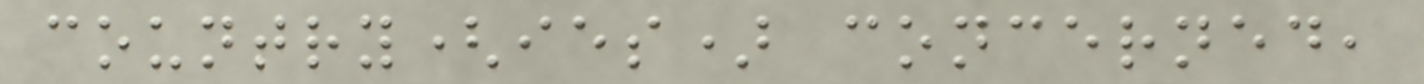country(ies) concerned,
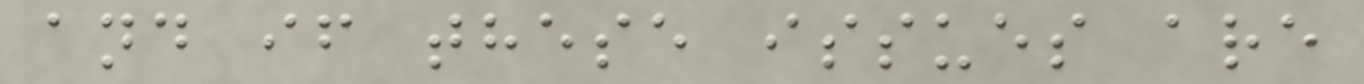and if these issues are
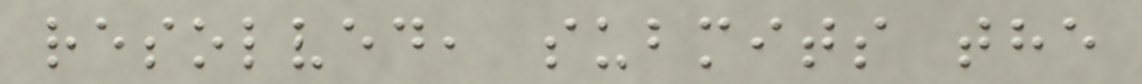resolved, submits the
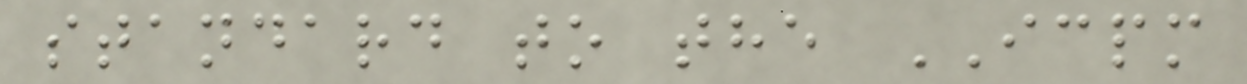standard to the ICPM
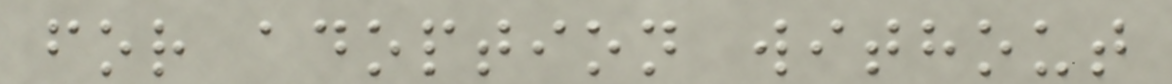for adoption without
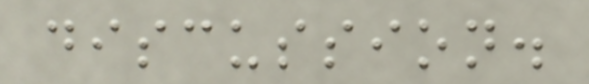discussion.
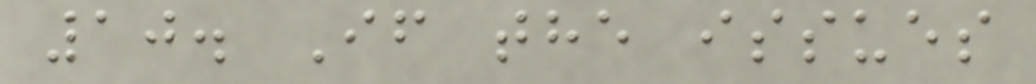10. If the issues
